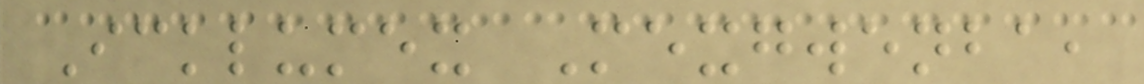Icklumex Mexgwenba,
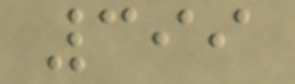399
